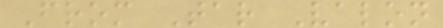From Tar Valon
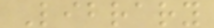Library
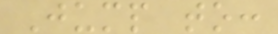Jump to:
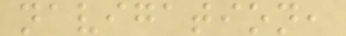navigation,
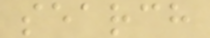search
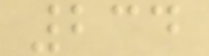234
